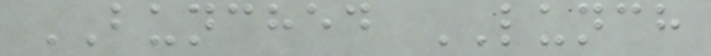BUNCHED LUNCH
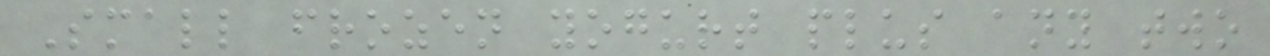Small frozen yogurt plus any two
